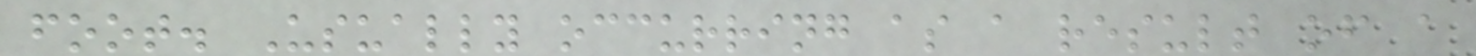foot. Usually occurring as a result of a
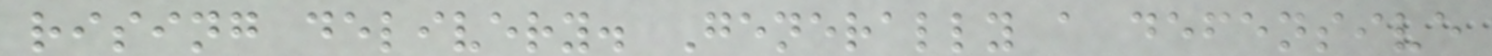rising delivery. Generally a defensive
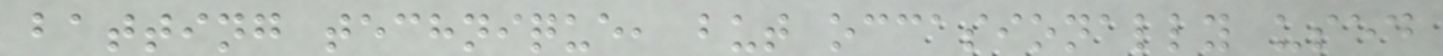batting technique, but occasionally used
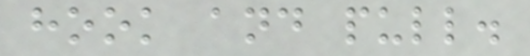hook and pull.
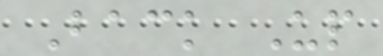Back Up
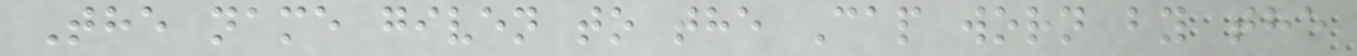The name given to the Cap worn by the
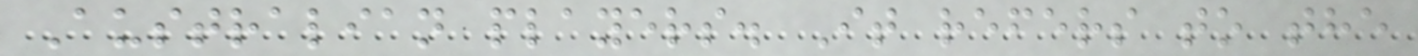Australian players. It refers to the
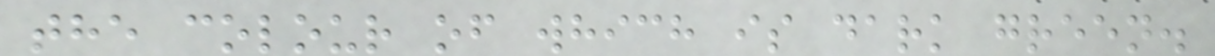the colour of which is dark green.
